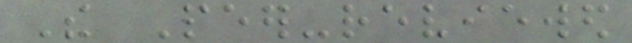The Peer-reviewed
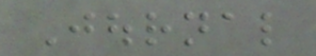Journal
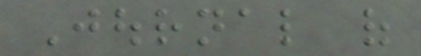Journal of
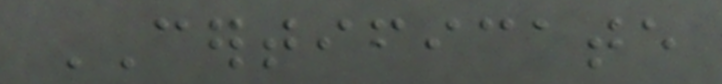CERTIFICATE
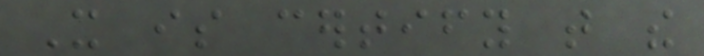It is certify that the
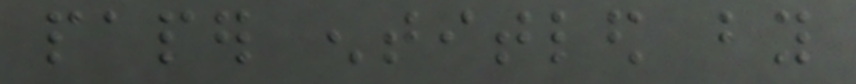paper entitled by
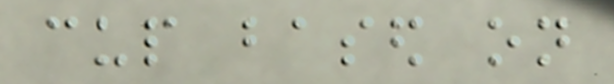cup based on
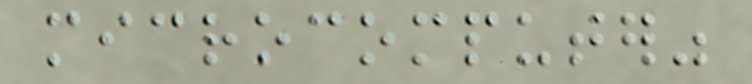microcomputer"
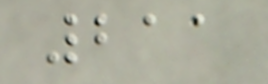211
